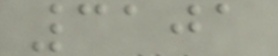3101
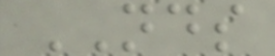NDS
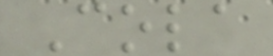Cola
